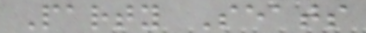Party Seats
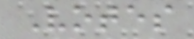Votes
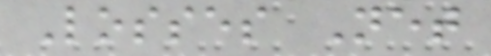Losses Net
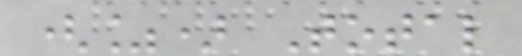(%) Total
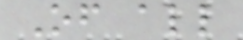Of all
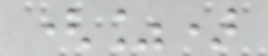(%)
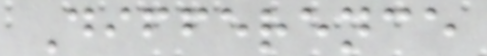Difference
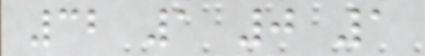32 1 0 1
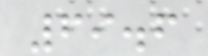69.6
